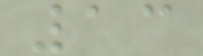13
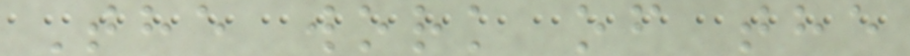The work of the
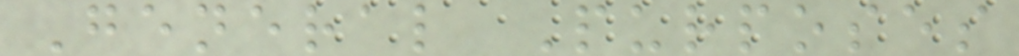General Purposes
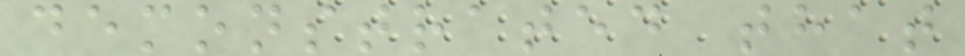demonstrated that
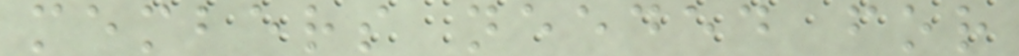members needed for
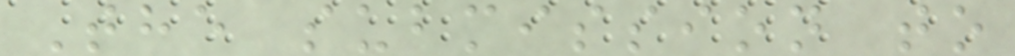The submission to
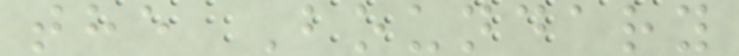the Boundary
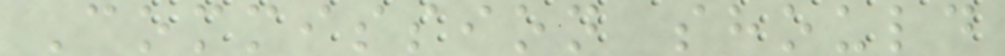Commission should
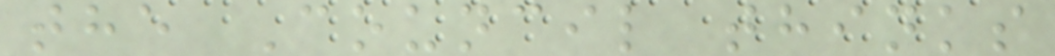the Council thinks
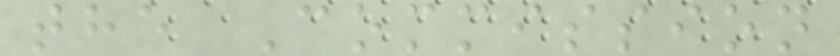the Commission
